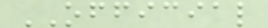OFFICIAL
